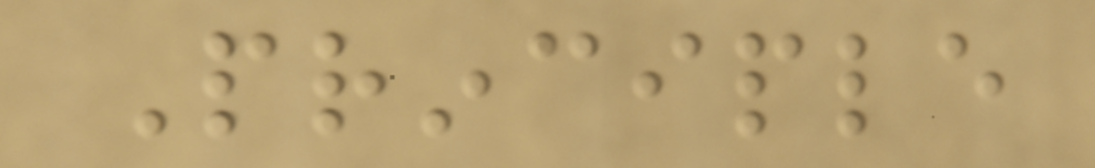Principle
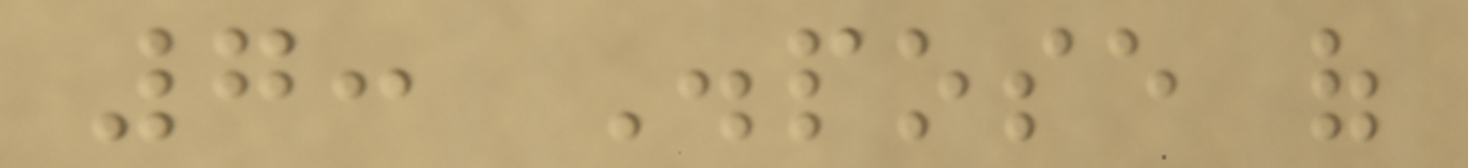7: Dispose of
